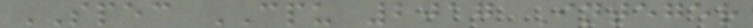SPEC CPU 2017 Integer
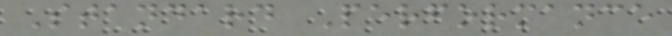Standard Performance
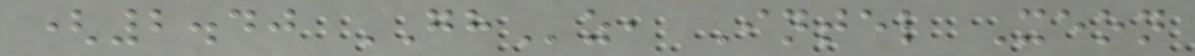(2.40 GHz, Intel Xeon
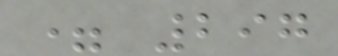= 297
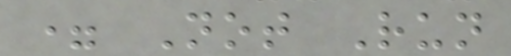= Not Run
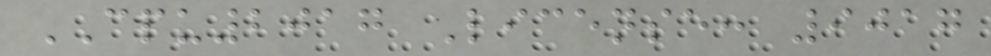CPU2017 License: 9017
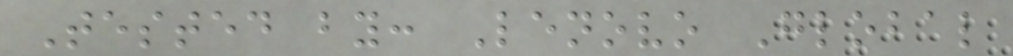Tested by: Lenovo Global
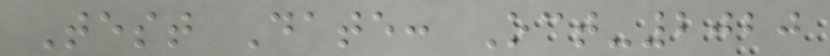Test Date: Oct-2020
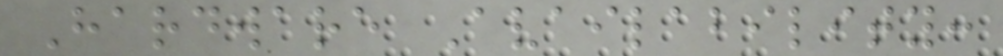Hardware Availability:
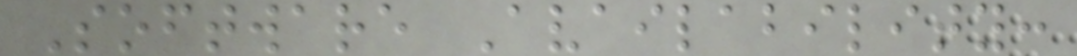Software Availability:
